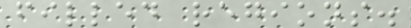filled regions.
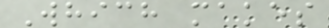Which makes
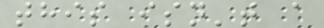this isn't a
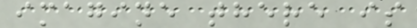imagine there is
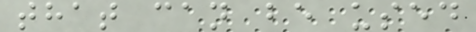that can be used
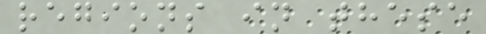regions in these
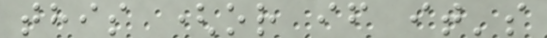this (or if it's
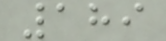189
